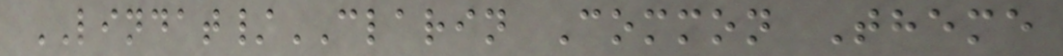LINDAT/CLARIN Common Theme
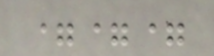===
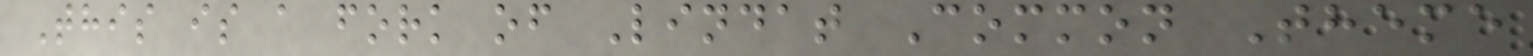This is a fork of Lindat Common Theme
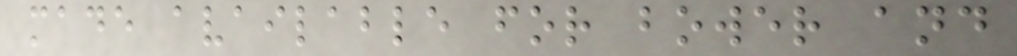made available for bower and
